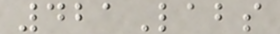421Labs
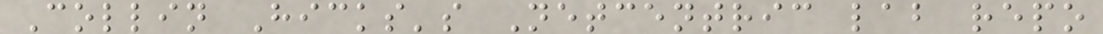Collin Hicks's Netcentric lab repo
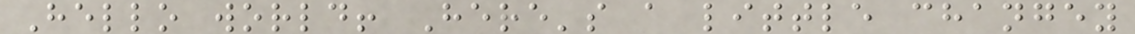Hello world! Here's a little changey
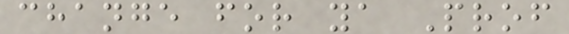change for ya Prof
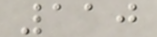110
